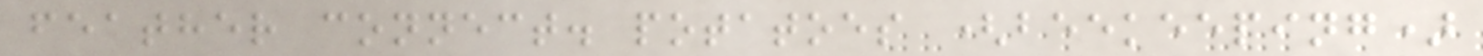feather connect. potatoes (beekeeping)
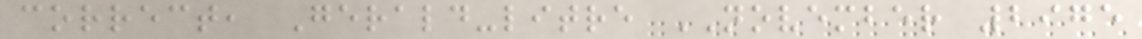correct, Gerald-litre NOVEMBER 2975
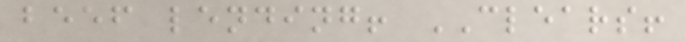beef lending! CLEARS!
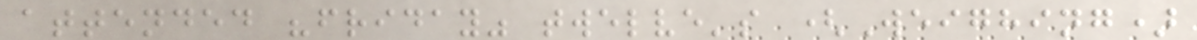attended "friday" twelve's (Weighing)
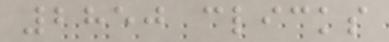2850 clicks
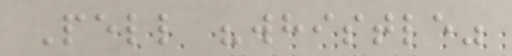Pell "whistle"
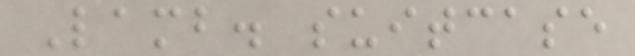Lamb. suitcase
